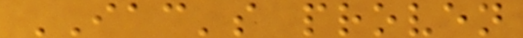IAC's proven
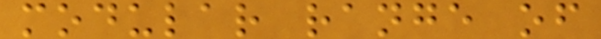modular range of
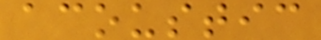acoustic
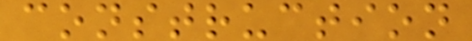construction
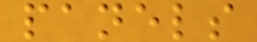panels
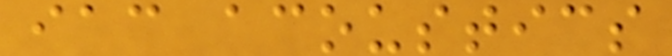iac acoustics
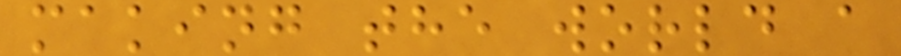making the world a
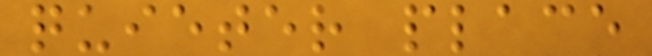quieter place
